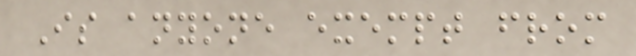Is anyone exempt from
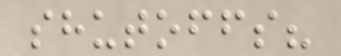shutoffs?
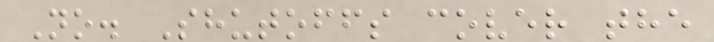No. Shutoffs cover the
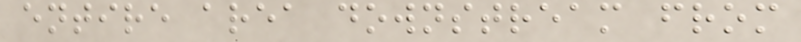entire area downstream from
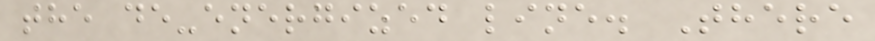the de-energized line. There
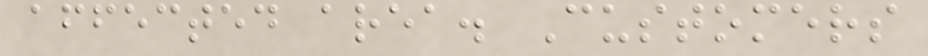affected area. Customers
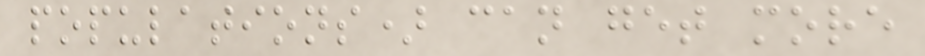populations) can get more
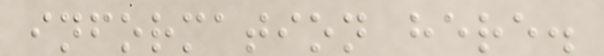information here.
